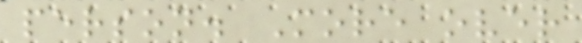person. More over
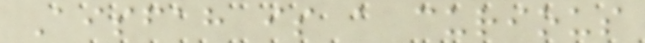Aisfah is a curious
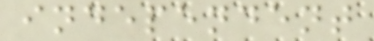independent
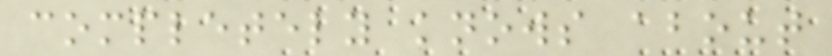completely knows about
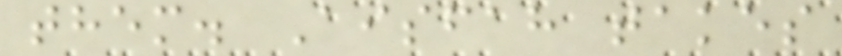them. Aisfah takes
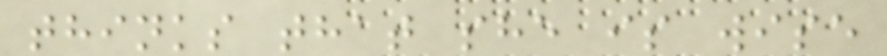thinks that she is wise
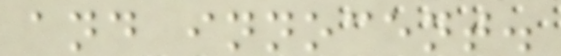and innocent.
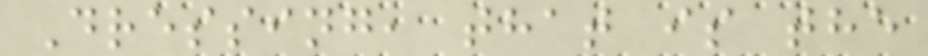Dressing, that is the
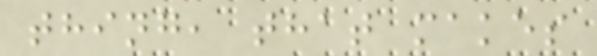thing, that makes
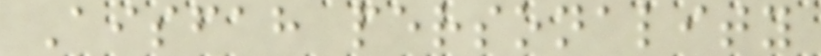Aisfah personality
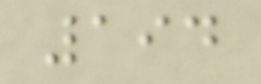194
